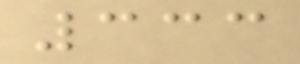333
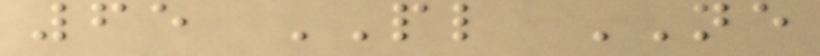65 PL NE
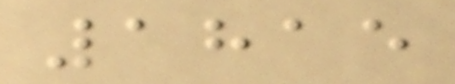1815
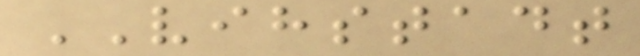VIHSTADT
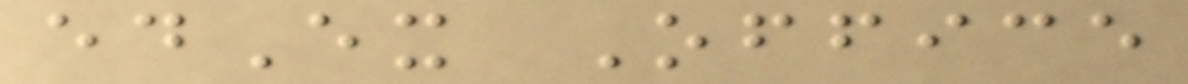edEx Office
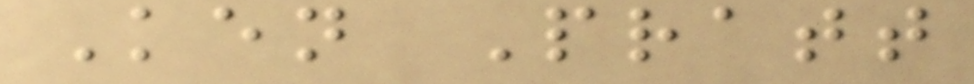Ken Pratt
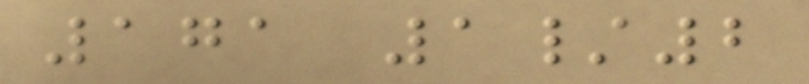171 1/2
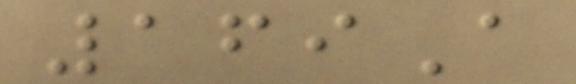169A
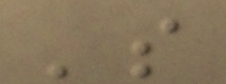's
